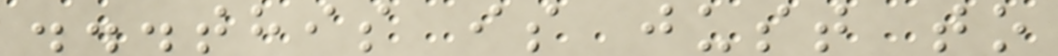...this is just to
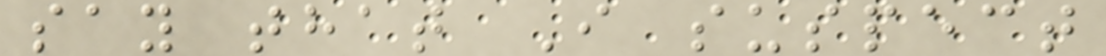say that I suspect
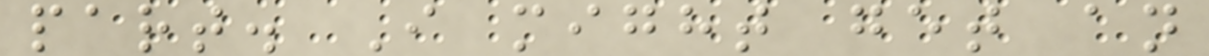part. I might get an
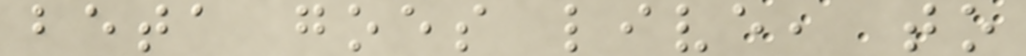beta goes live, to
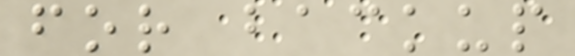for backup
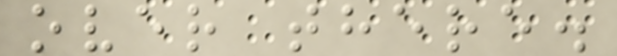over there.
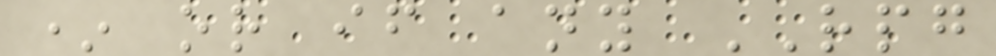* or if any RPG
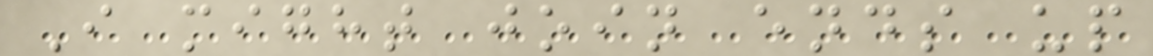I might join ends up
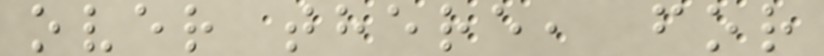over there, for
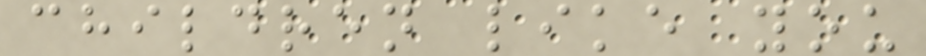children like you
